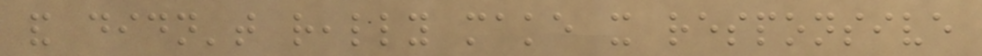and didn't really make it responsive
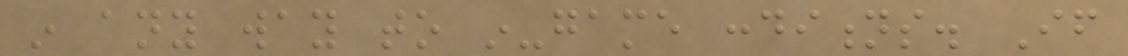in any way to in-game conditions. If
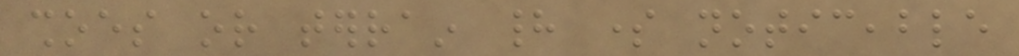shoes or terrain had some noticeable
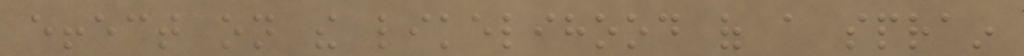effect on the likelihood of a sprain
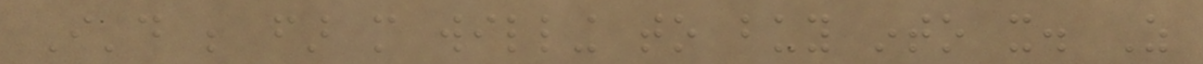I'd be far more willing to buy into it. As
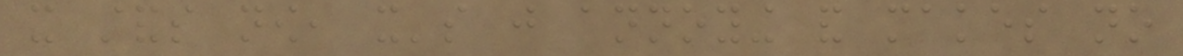it stands now, it's just annoying and makes no
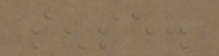sense.
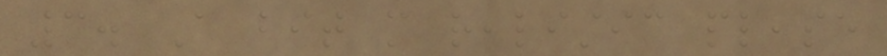3. A bit more realistic please
